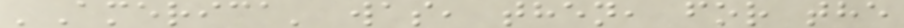'America' was, then, for the
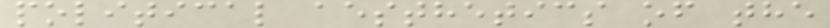political aesthetics of the
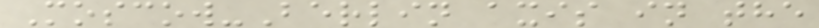Moscow-Berlin axis in the
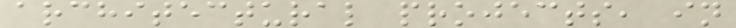architectural projects, in
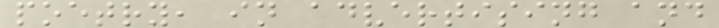poetry, in advertising and
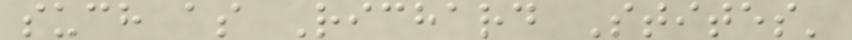such as Richard Stites'
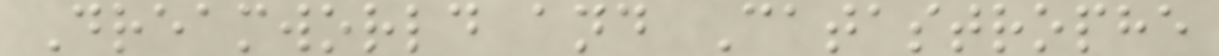Dreamworld and Catastrophe
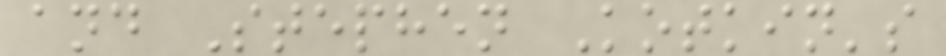and Stephen Kotkin's
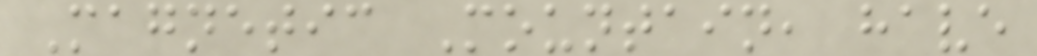Magnetic Mountain, have
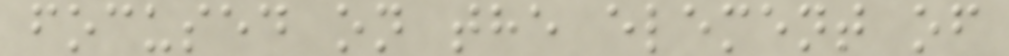focused on the element of
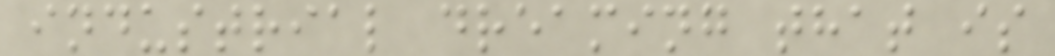industrial dreaming that is
